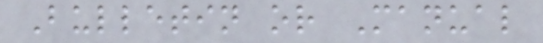Bulletin or Manual
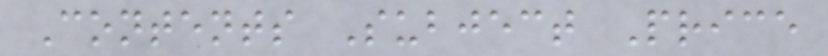Contents Subject Price
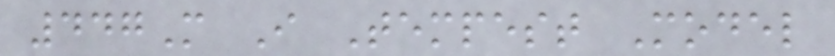447M I Tempest Model
